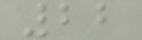22
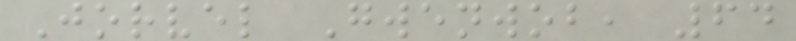Jorvel Gwenwob, 64
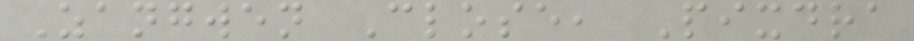Zangwen Close, Pixdra
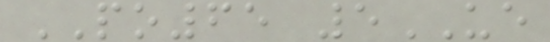PO65 5UE
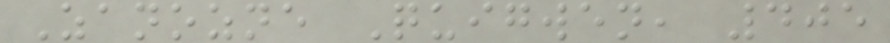Zanozne Quigwen, 405
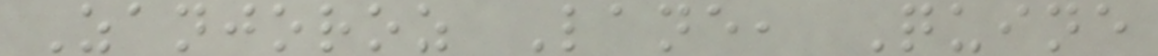Zanjoroz Lane, Quine
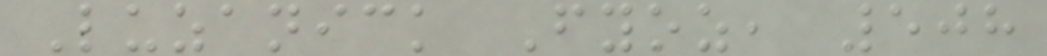Luzanick Fyoz, 508
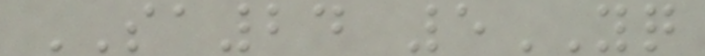SA24 5YQ
